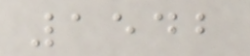1542
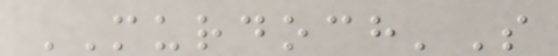MURDOCH'S
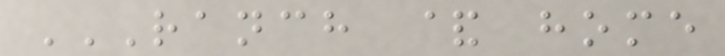RANCH & HOME
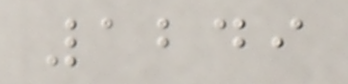1249
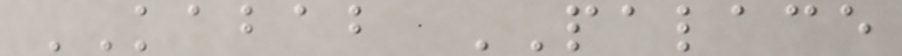KABAB PALACE
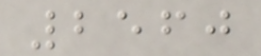2560
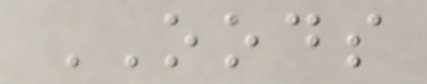OODS
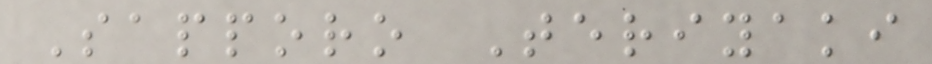Sapporo Teriyaki
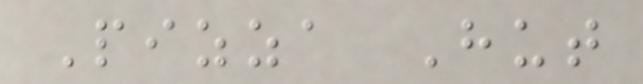Pizza Hut
